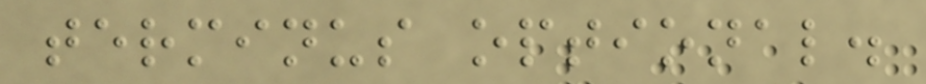terminus optional.
